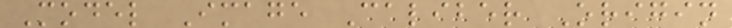Model Image Caliber Origin
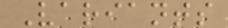Variants
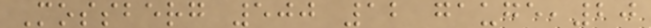Mossberg 500 12 gauge,20
